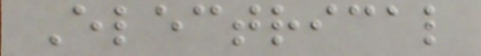Electrical
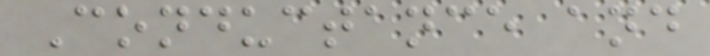Conductance and
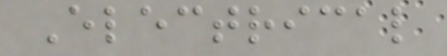Electrical
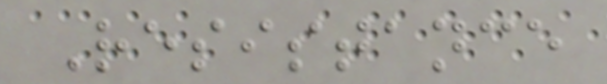Resistance
